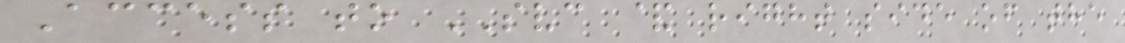Access to SVC & right side of the
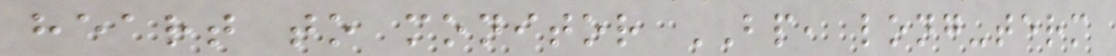heart to monitor BP, long-term
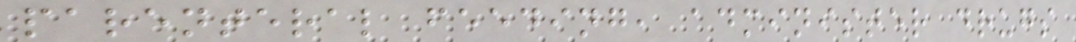parenteral feeding, administer drugs
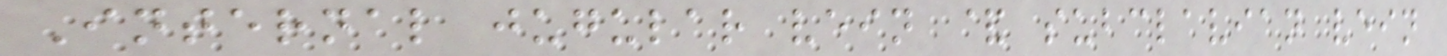Internal jugular vein & subclavian vein
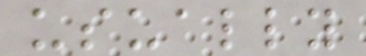usually
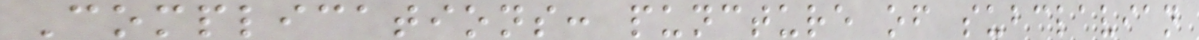Complications: puncture of subclavian
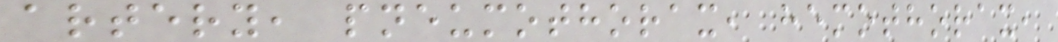artery, pneumothorax, hemothorax,
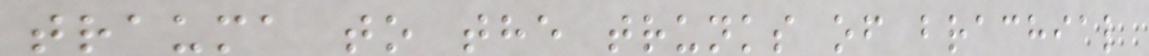trauma to the trunks of brachial
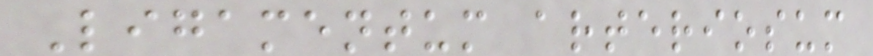Ligamentum arteriosum
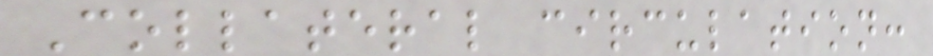Collateral circulation:
